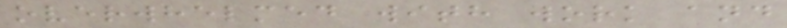overwhelmed with work and
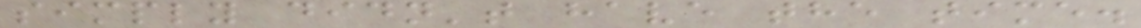simply didn't have the time.
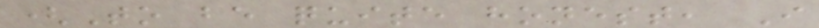(To be quite honest, I
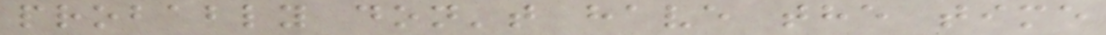probably don't have the time
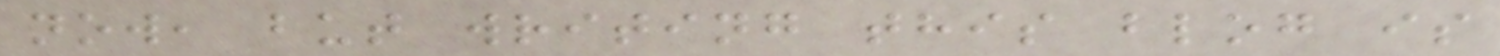now, but writing this blog is
